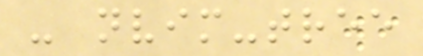- nvim-tree
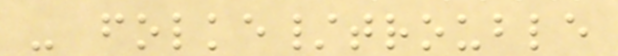- folke/trouble
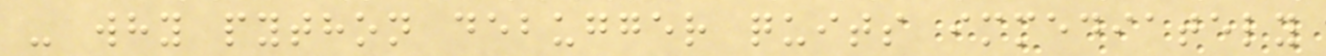- why python debugger quits immediately
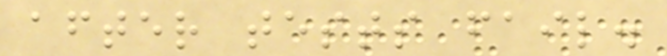after tests fail.
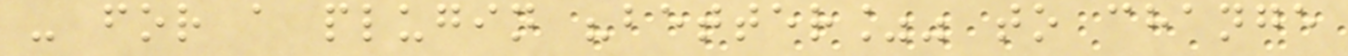- for a plugin "better%" to change
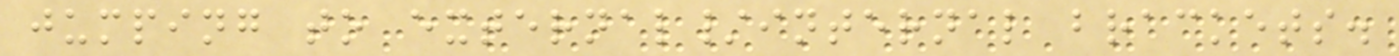jumping to external/internal brackets.
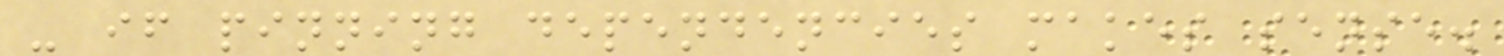- if pinning dependencies makes sense.
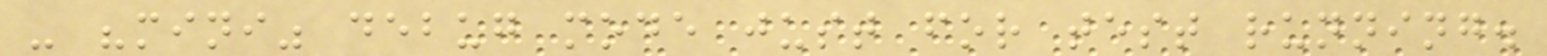- "mini" debug mode just for test running.
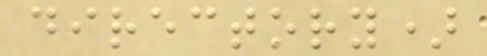directory)
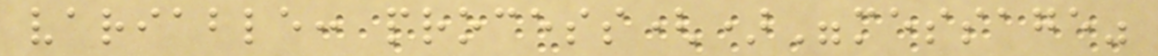variable: process()"message"
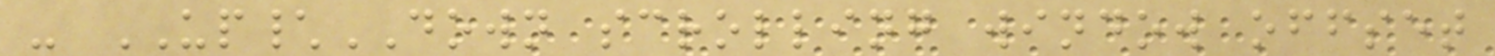- UP\DOWN scrolling window offset
